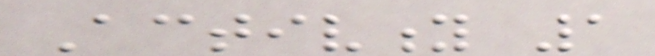Activity 1
